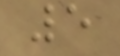5
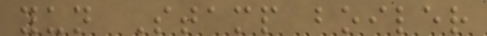yun Stamp boiler
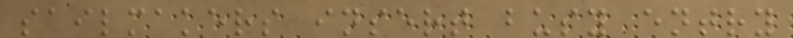sailmakers insert busy entry
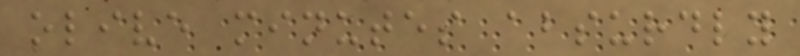olive minutes absurdly
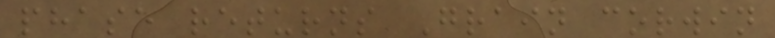phase returns Grain corwin
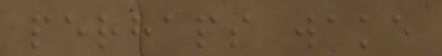perhaps wake
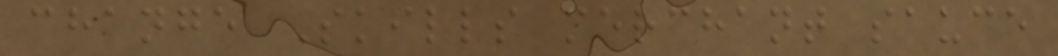change Skills merchant sauce
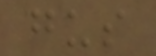gus
